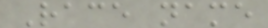Race name
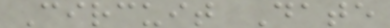Circuit Date
